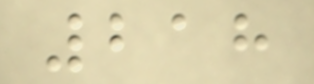218
